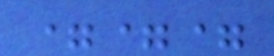===
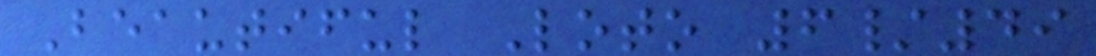Beautiful Loto 6/49
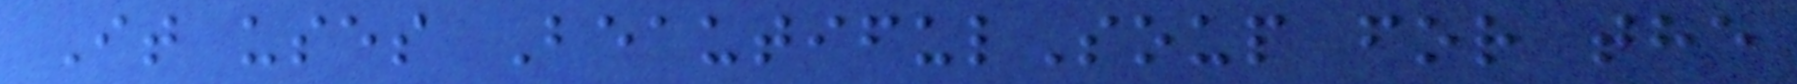It uses BeautifulSoup for the
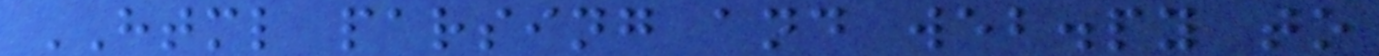HTML parsing and web.py to
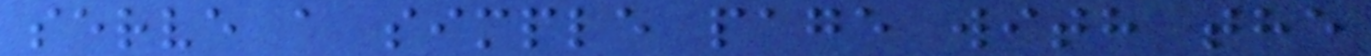serve a simple page with the
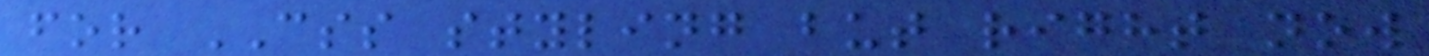for CSS styling but right now
